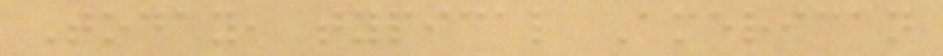Today, typical American
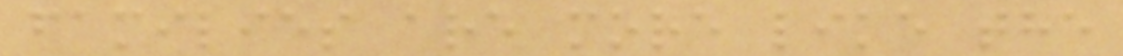families are more like the
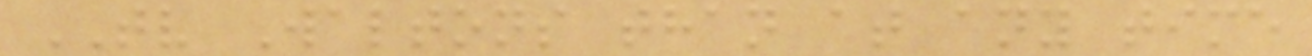TV Waltons than at any time
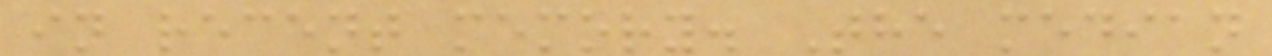in recent memory. The median
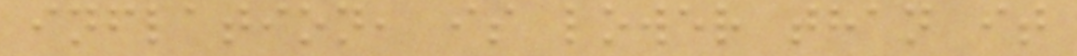inflation, is lower than it
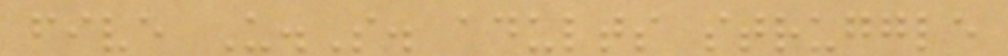five U.S. adults struggle
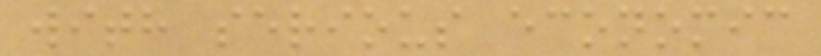with serious economic
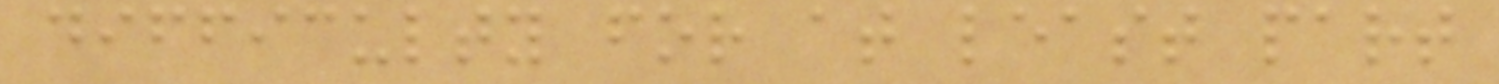difficulty for at least part
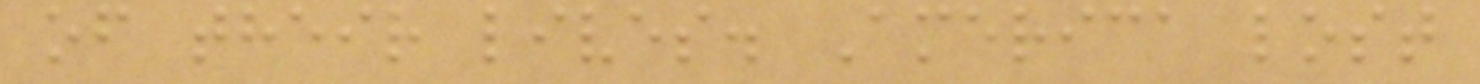of their lives. America lost
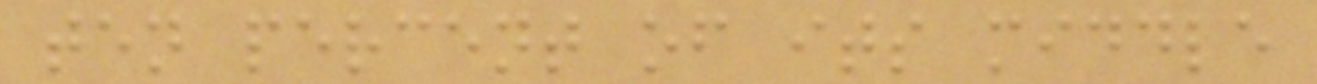ten percent of its middle
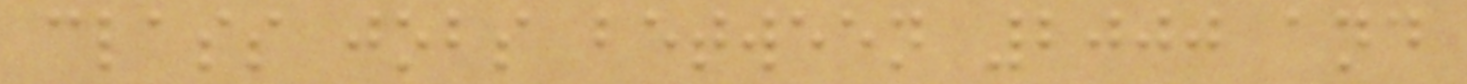class jobs between 2000 and
